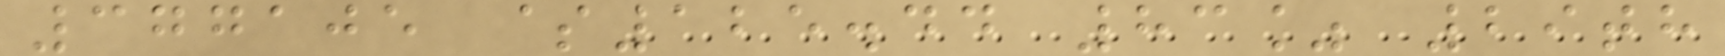377105 $125.44 83% 29th
